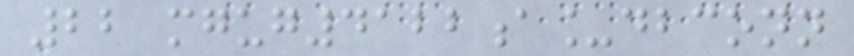22 mgug4122a_dbconn
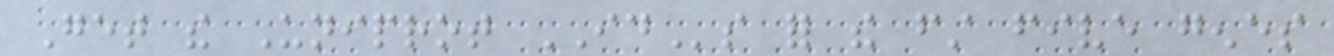Get the Uniprot IDs for the first five genes
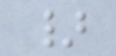}
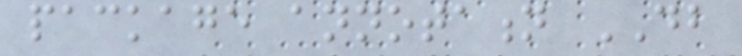package annotation DB
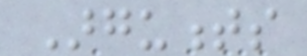Arguments
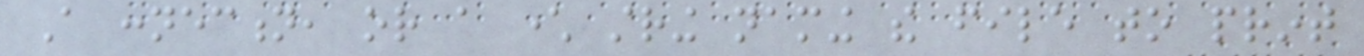A connection, or a character string naming the file to print
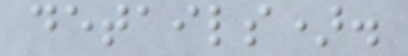details).
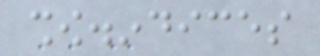show.indices
